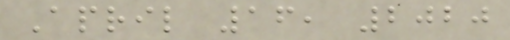April 16, 2020
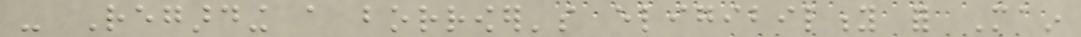- Regarding a borrower's eligibility for Main
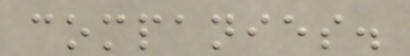companies.
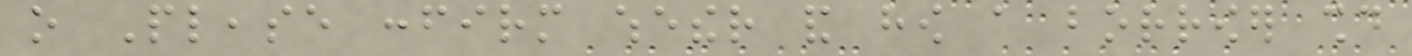o Please confirm whether and how a borrower should
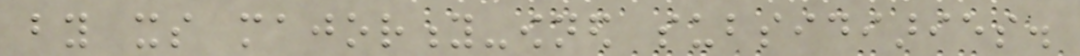by its majority-owned subsidiaries.
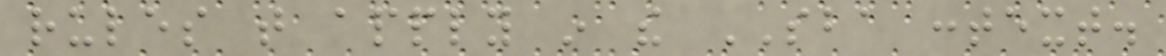rules that apply in the SBA context.
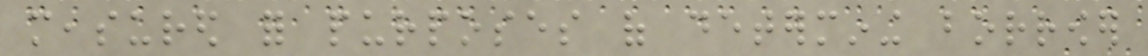measured for purposes of determining borrower
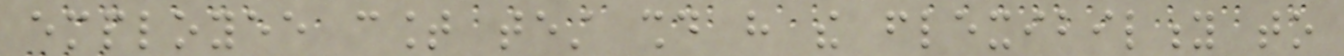employee count test should have the flexibility to
